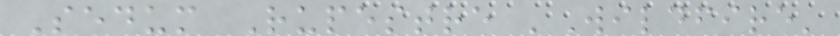Sedum Rupestre 'Wildfire'
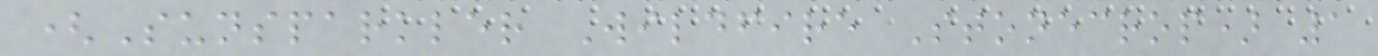(Sunsparkler Wildfire Stonecrop) 1
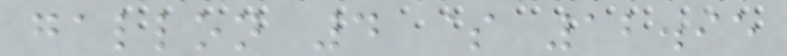gallon 4 $ 12.95
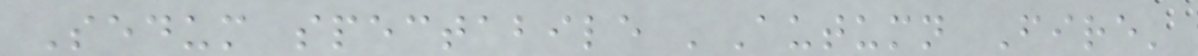Sedum spectabile 'Autumn Fire'
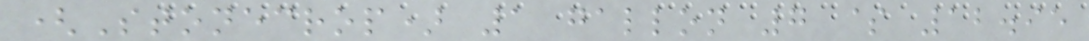(Stonecrop) 1 gallon 7 $ 12.95
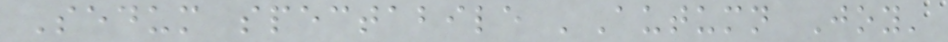Sedum spectabile 'Autumn Joy'
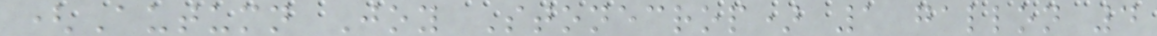(Autumn Joy Stonecrop) 1 gallon 4
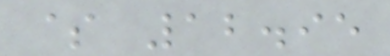$ 12.95
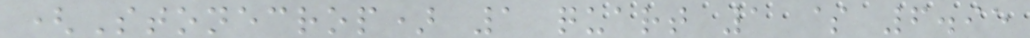(Stonecrop) 1 quart 1 $ 6.95
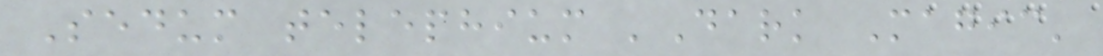Sedum telephium 'Dark Magic'
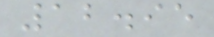12.95
